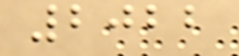2022
